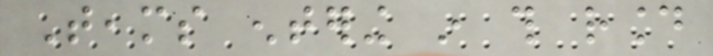Teams entering in this round
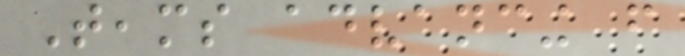Teams advancing from
